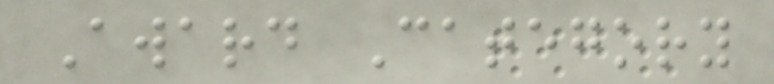Award Category
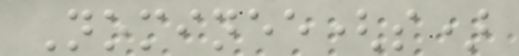Nominee(s)
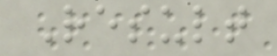Result
